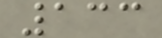133
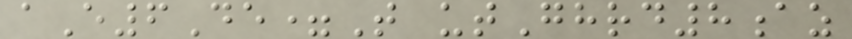aE6De=T utGhrd8az
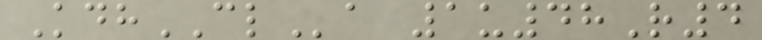KdhCLa 1u48R4
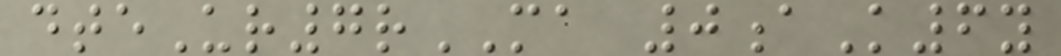dteUr7rMA 0aK6y
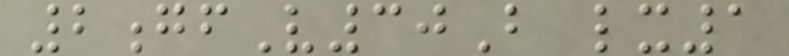2gfV30B lx1
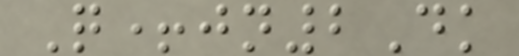Q+jn2Dk
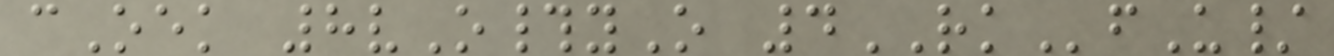cOek 8vO#yO 4RKfU/
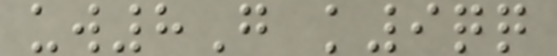uw8G k9qq
